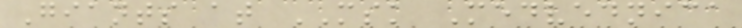Giants at MSK Medvednica
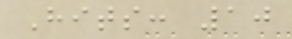Hits: 10
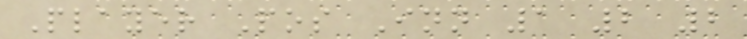Player Pos Inn 1 2 2
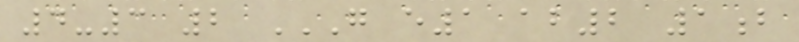4-3 2 G E1 AB2 1B
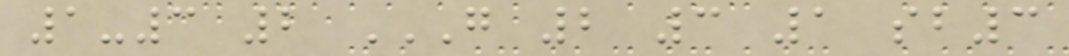1-3 2 G 2 3 1 SB3
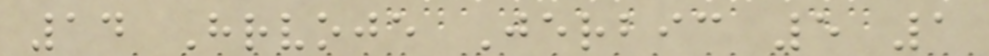14 Hrvoje Jerbic 5 1
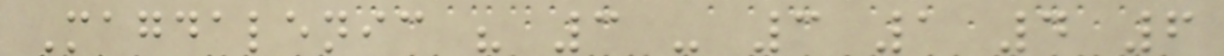Magdalenic " 3 - 3 1 4 6
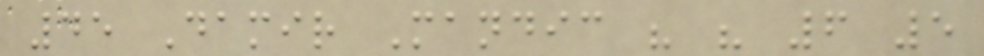45 Damir Mandic " " 6 5
